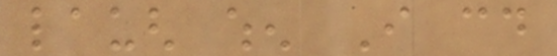laugh when I could
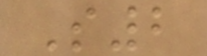S2
